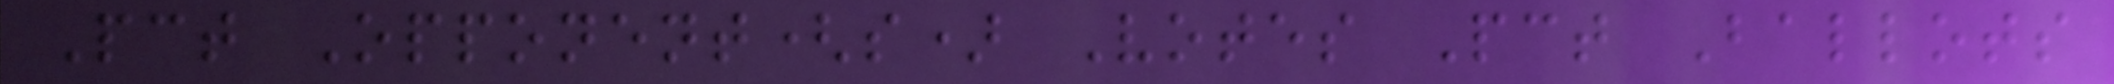Pct Opponent(s) Votes Pct Ballots
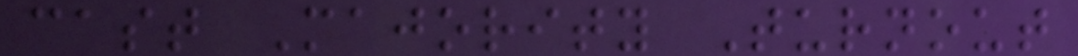cast Majority Turnout
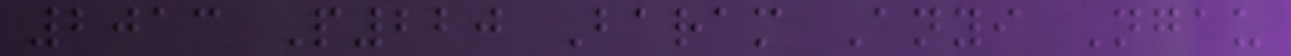2013 P220 Baram Anyi Ngau
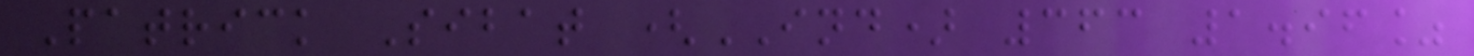Patrick Sibat (IND) 363 1.96%
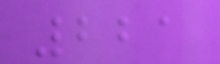221
